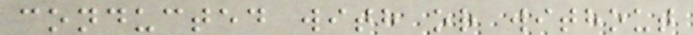conducted with or without
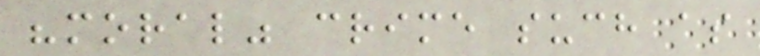"moral" crime such as
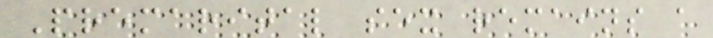Premarital sex remains a
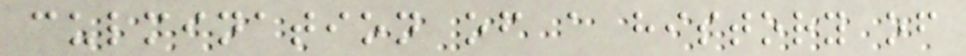culmination of a history of
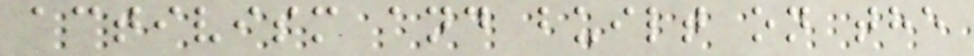activism and built on the
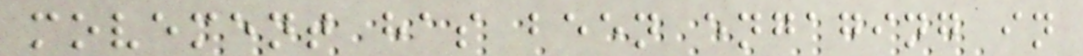movement has been engaging in
